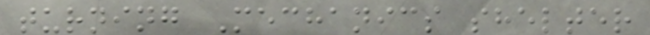turning Mechanics shelter
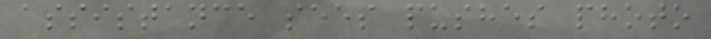assistance sees pushes photo
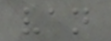van
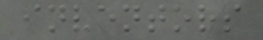inventors
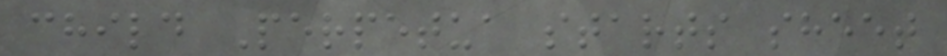child Perpetua starts sheet
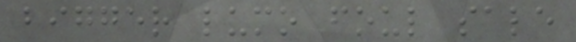bigger lumo foul sale
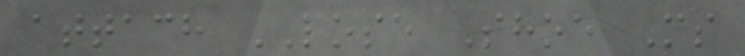attach LOSE Shoe Ms
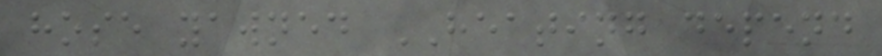hose yawned HEATING depend
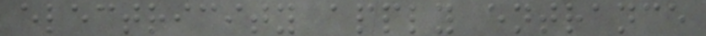electricity apply entrance
